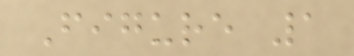Figure 1
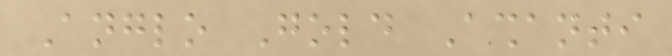Anglo Gold Ashanti
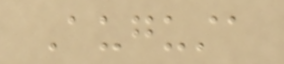Augusta
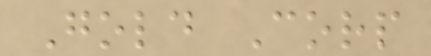Gold Corp
